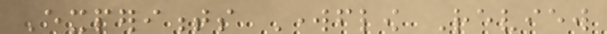Experiments Workflow Review
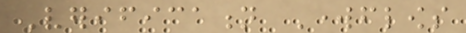Verification Workflows
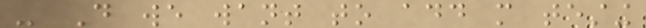- Do we want to add more testing
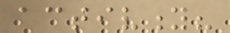activity?
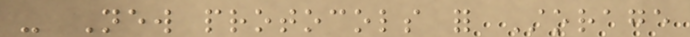- New protocols for Storage
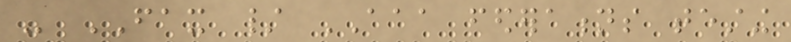- FAX / AAA federations testing
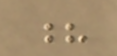?
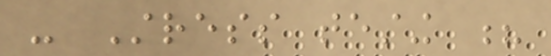- Stress testing ?
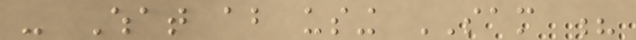- What about using SAM ?
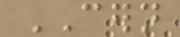CERN
